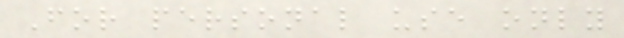For personal use only
